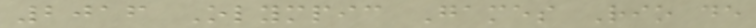2016 Olympic Games Rio de
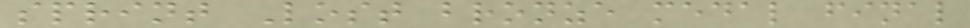sprint Lost bronze medal final
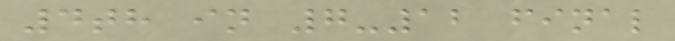4th in 7-12 final
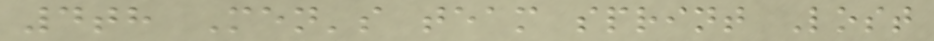4th Men's team sprint Lost
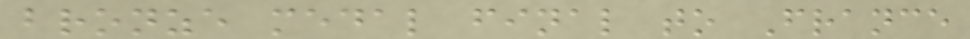bronze medal final to France
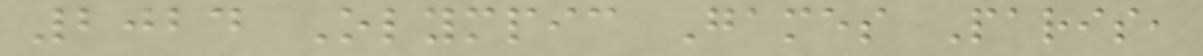2024 Olympic Games Paris,
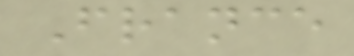France
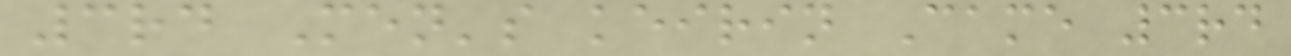3rd Men's keirin Came 3rd
